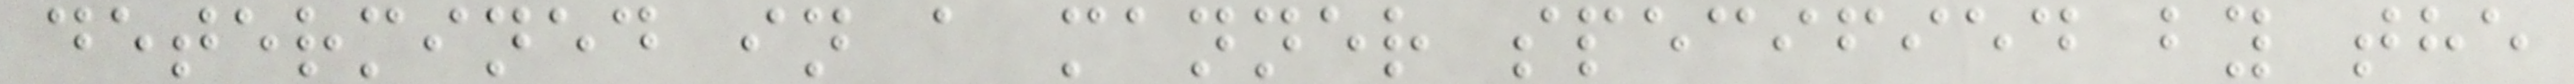determined in a manner specified by the
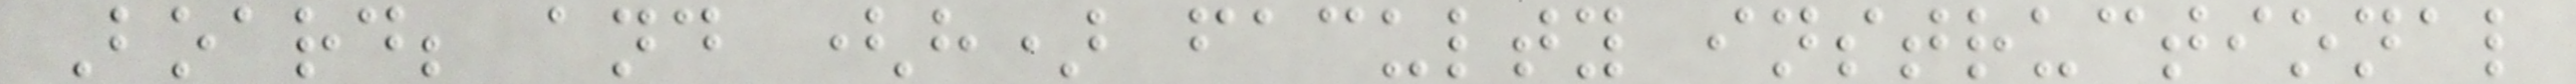Board; and (h) faculty instructional
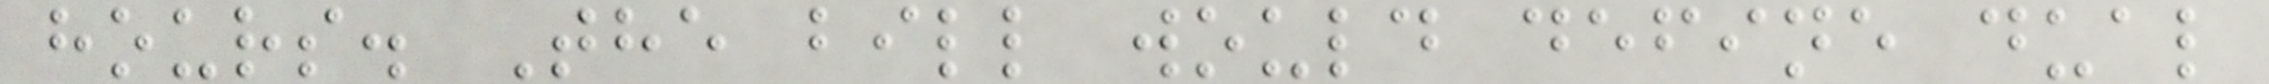hours. The bill would define dual
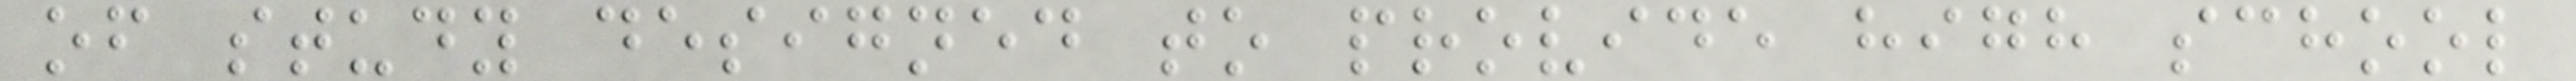of study designed to provide high school
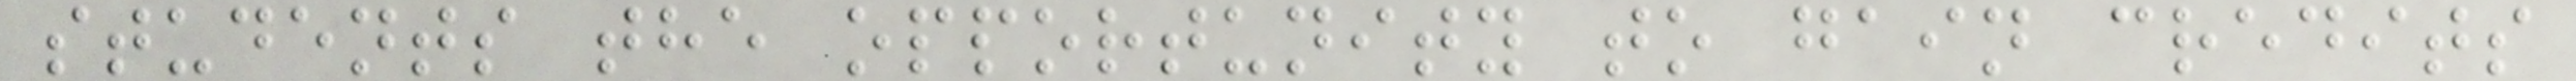students the opportunity to gain credits
